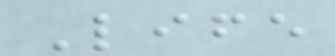Life
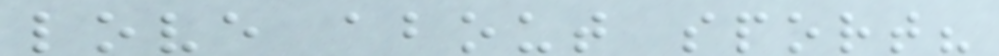love about sport?
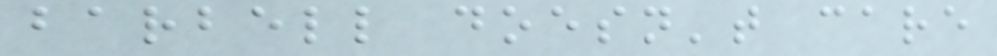barbell doesn't care
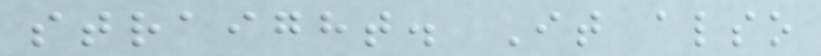straight. It also
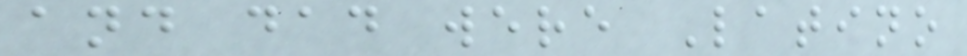and dad were Latino
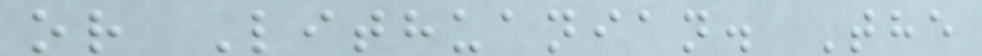or Lithuanian. The
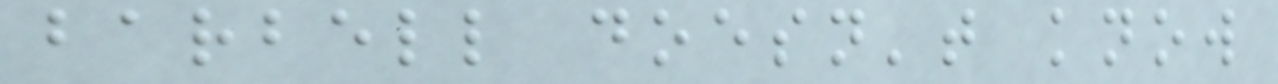barbell doesn't know
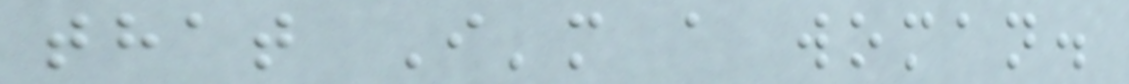that I'm a woman.
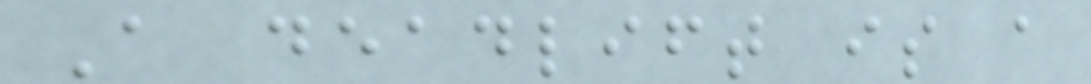A deadlift is a
